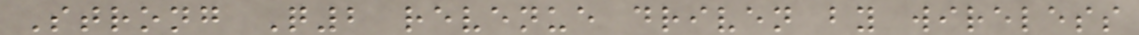Strong Q2 revenue driven by wireless
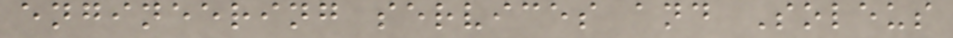engineering services and Soleus
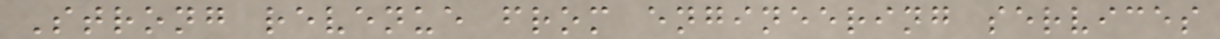Strong revenue from engineering services
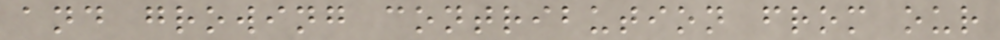and growing contribution from our
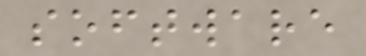software
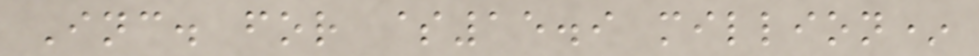Inc. for $15.9 million*
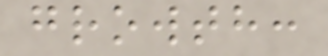growth:
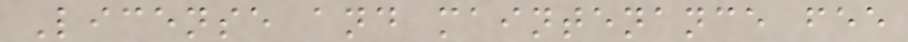License and maintenance fee
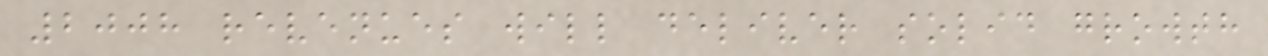2008 revenues will deliver solid growth
